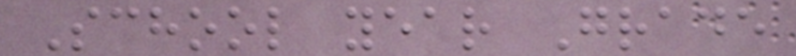School year Grade
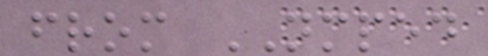from NMPED
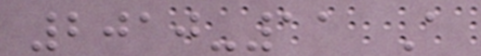2010-11 A
